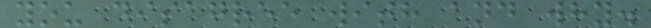you disagree with and why.
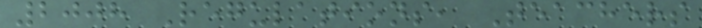2008 Regulations, Teachers
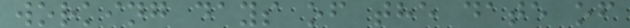working days of the date of
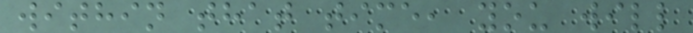within that time, you will
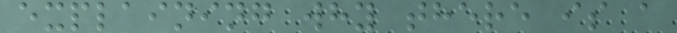explaining why there is a
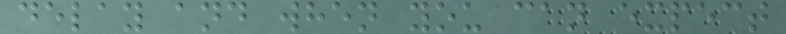delay and when you can expect
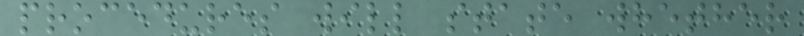procedures will state whether
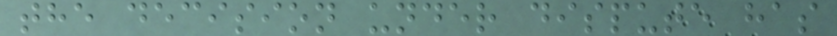the decision under dispute has
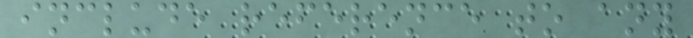include reference to any
